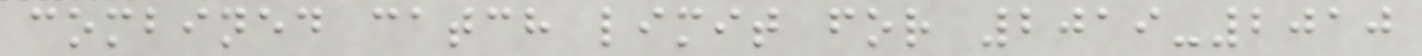combined catch limit for 2019-2010
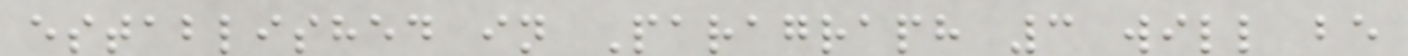established in Paragraph 3 will be
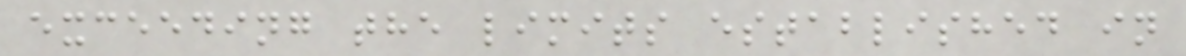exceeding the limits established in
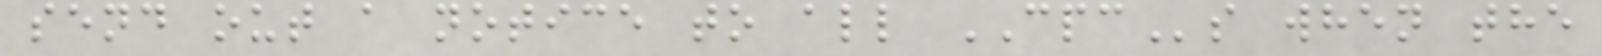send out a notice to all CPCs when the
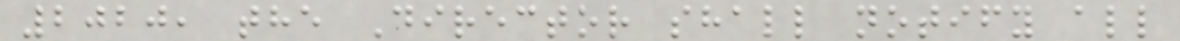2020, the Director shall notify all
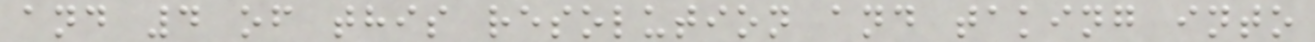and 4 of this resolution and taking into
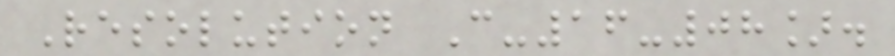Resolution C-16-08].
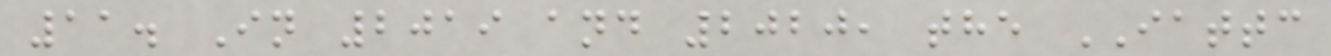11. In 2019 and 2020, the IATTC
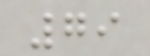79
